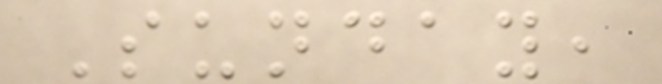Sunday,
